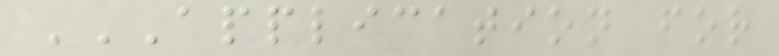APPLICATION FOR
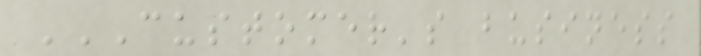CUSTOMER'S BUSINESS
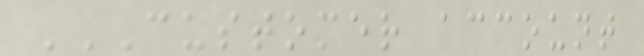CUSTOMER ACCOUNT
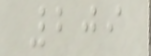209
